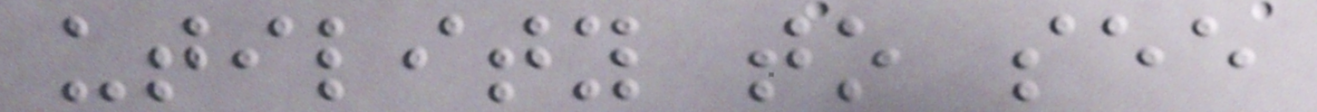utility to see
